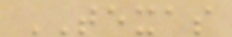TEXAS
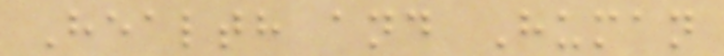Health and Human
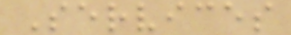Services
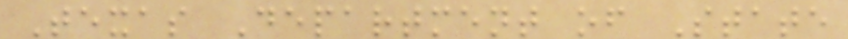Texas Department of State
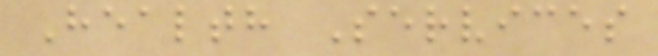Health Services
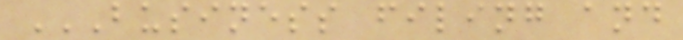BUSINESS FILING AND
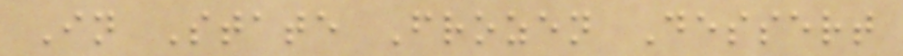In State Frozen Dessert
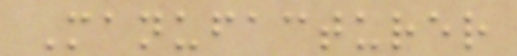Manufacturer
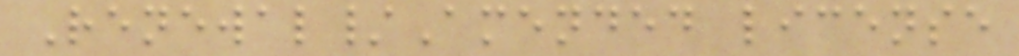Renewal/Amended license
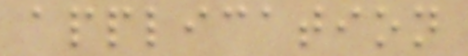application
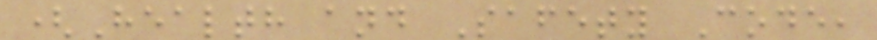(Health and Safety Code,
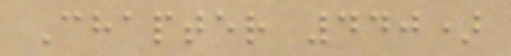Chapter 440)
